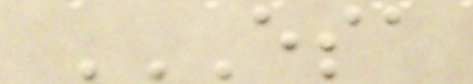ESA
